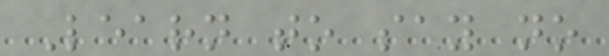Learn to say no
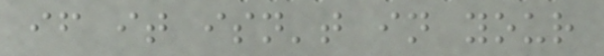if it isn't in your
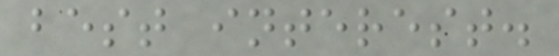best interest.
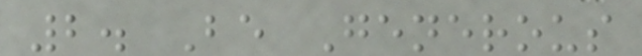2. Be Generous
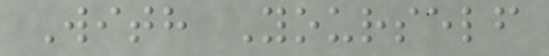With Yourself
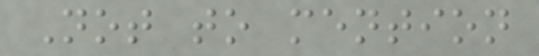Not to mention
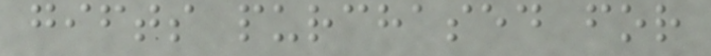gifts purchased for
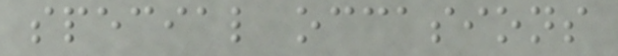special occasions
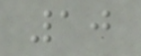10
